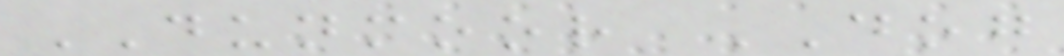DUNMOOR DOG
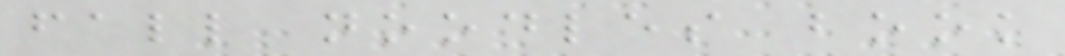fall noodles book
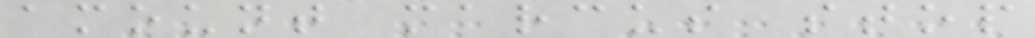amount marcus stop
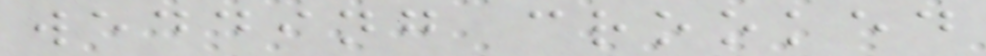wedding crooked
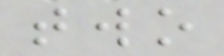two
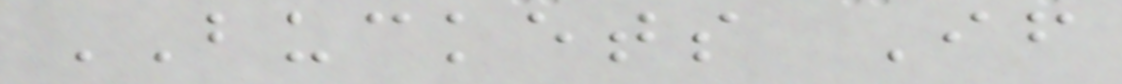BUCKETS If
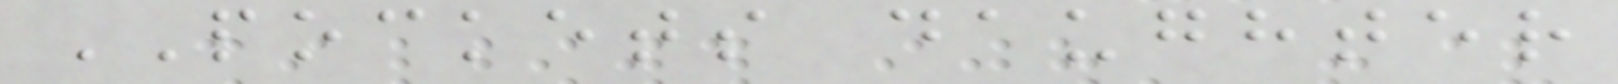POCKETS daughter
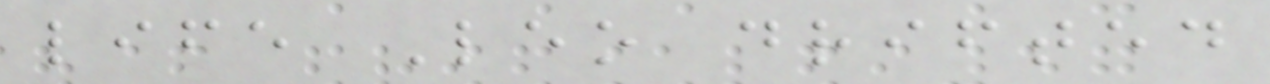life Leo drifted
